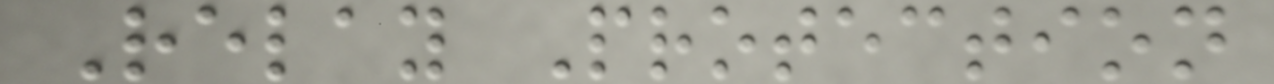Relay Protection
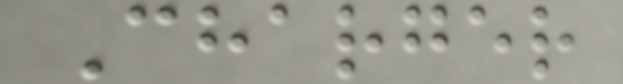Charger
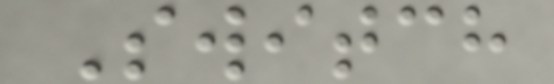Switch
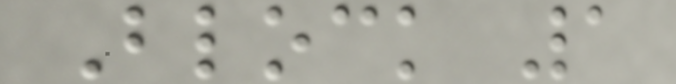Block 1
